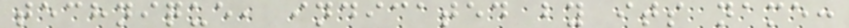technique, indicated by its name:
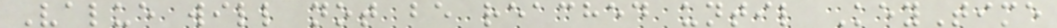Value will not be reached until KeyTime
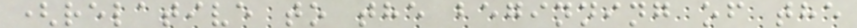(relative to the beginning of the
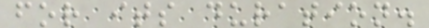for its duration.
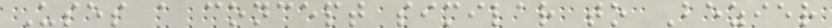Uses a concept similar to Bezier
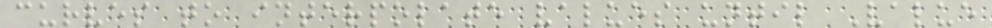curves to interpolate values until Value
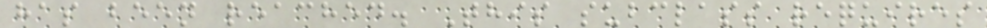has been reached. This subclass requires
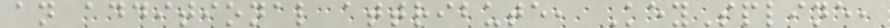an additional attribute, KeySpline,
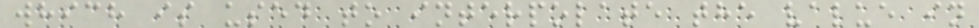which is used to interpolate the value in
